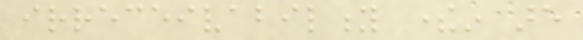irreceivability therein are
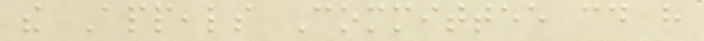the Appeals Committee could have
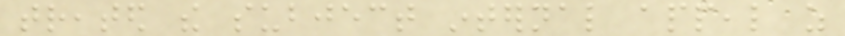treated the subject internal appeal as
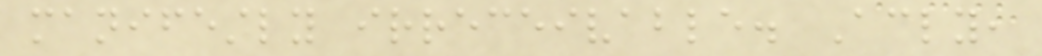manifestly irreceivable. Accordingly,
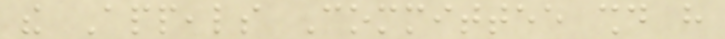the Appeals Committee should have
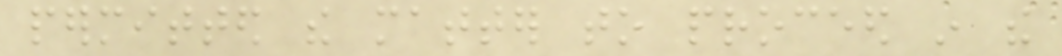permitted the matter to proceed in the
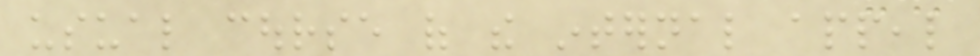usual course of the internal appeal
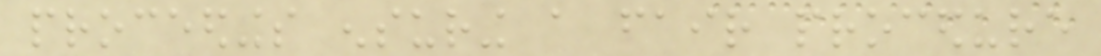proceedings ensuring a fair procedure
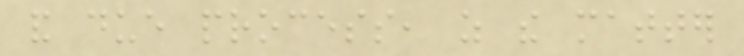and due process, as the matter
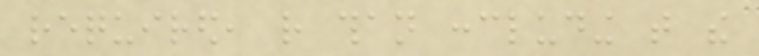required, rather than concluding that the
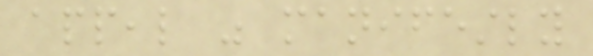appeal was manifestly
